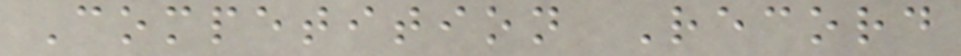Competition Record
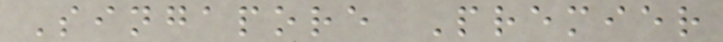Singapore Premier
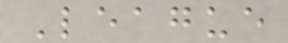League
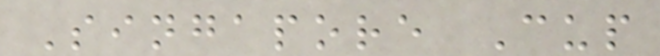Singapore Cup
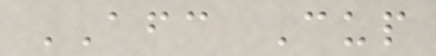AFC Cup
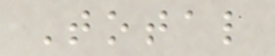Total
